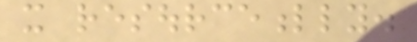it resourcefully.
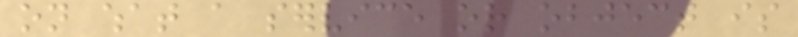on what a service or object is
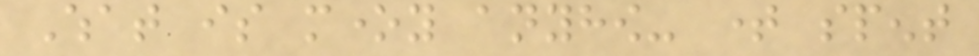What is money anyhow- time spent
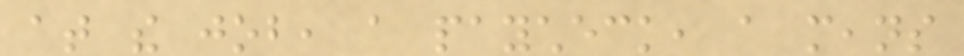at the job, a paycheck, a means
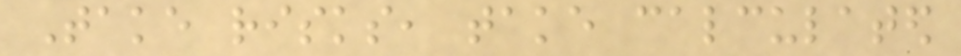Take risks, take calculated
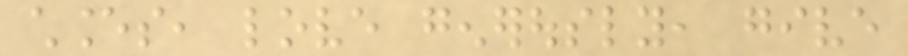chances, love generously, give
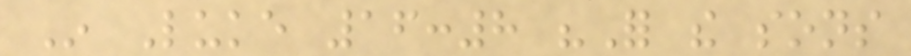In Luke 16:8 "For the sons
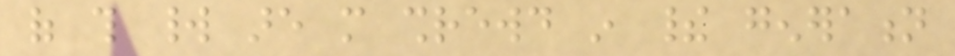of this world are more shrewd in their generation
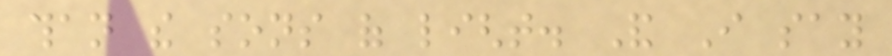than the sons of light. And I say
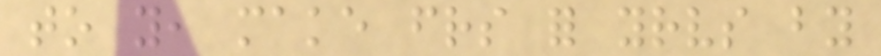to you, make friends for yourselves by
